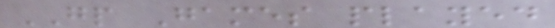GP Games played
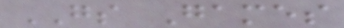GS Games
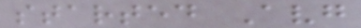started Avg
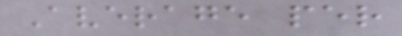Average per
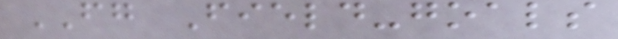FG Field-goals
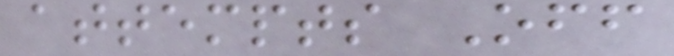attempts Off
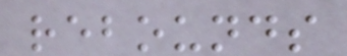rebounds
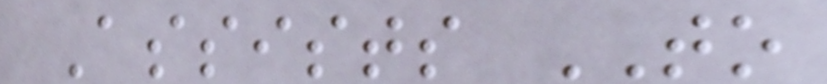Assists TO
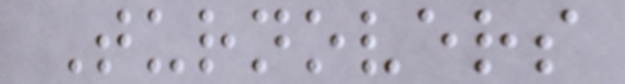Turnovers
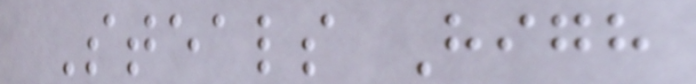Steals High
